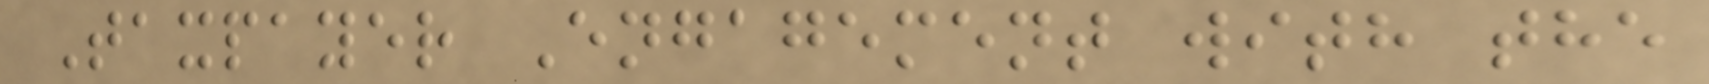Taxpayer Engagement with the
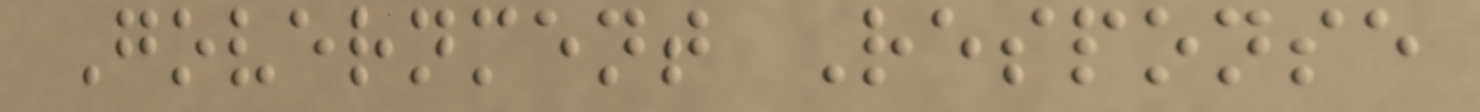Government Response
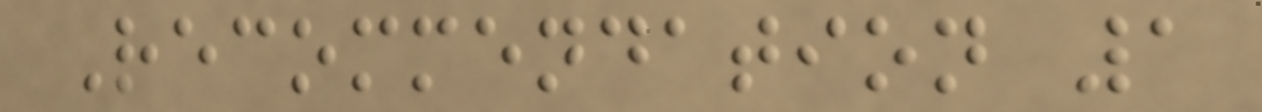Recommendation 1
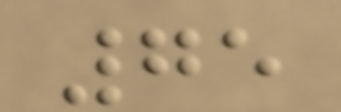75
